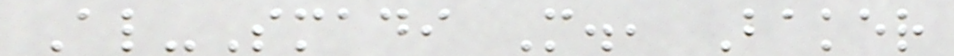Al-Smadi M., Baker
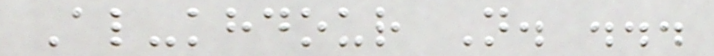Al-khdour N. ...
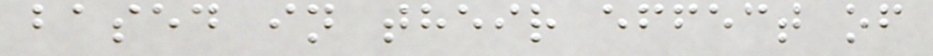based in their effect of
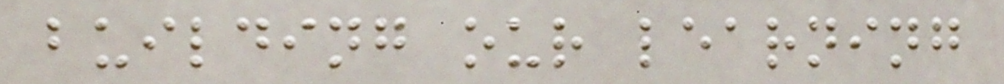building our learning
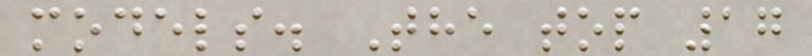models. The top 17
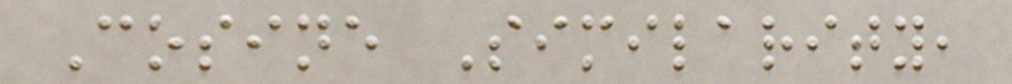Cosine Similarity,
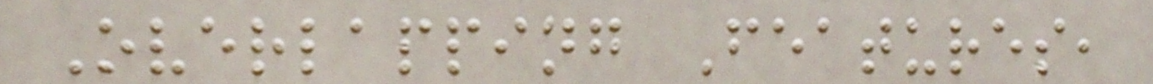Overlapping Features,
